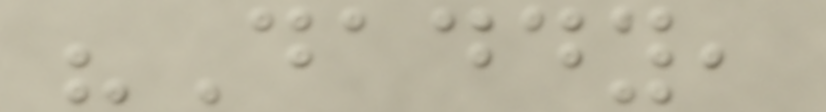"Daddy,
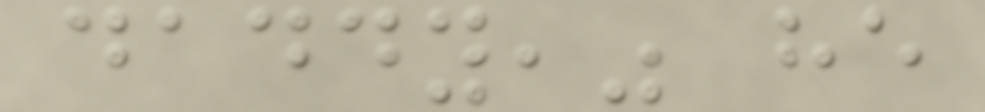daddy," he
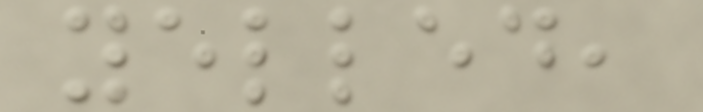yelled,
